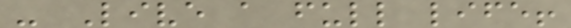- Live a full life!
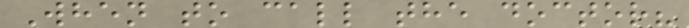When to call the doctor?
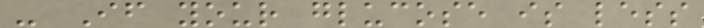- If your glucose is less
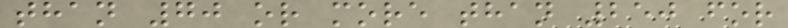than 70 or more than 250 for
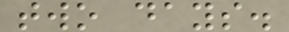two days.
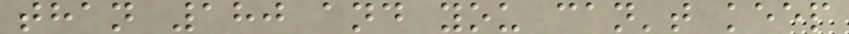than 180 and you can't keep
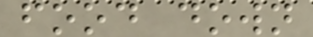food down
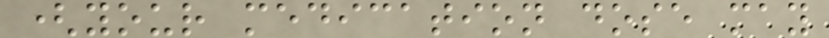(your medication dose may
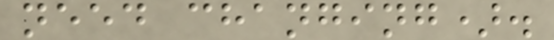need changing).
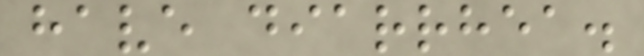have diarrhea.
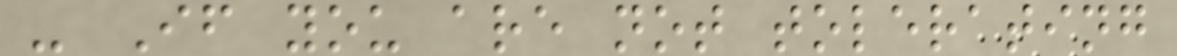- If you are not tolerating
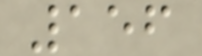156
